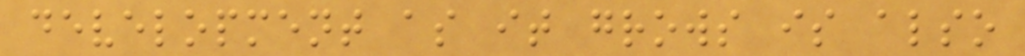development as it grows is also
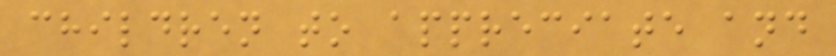children to appreciate and
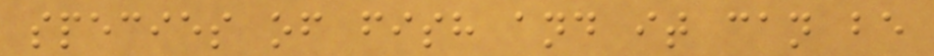species of fish and it can be
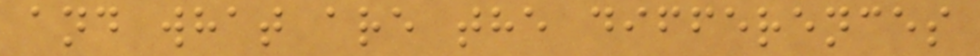and what are the differences
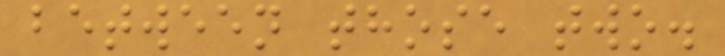between those two.
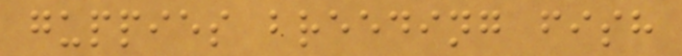guppies breeding fish
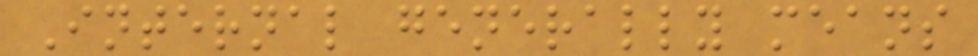Internal generally means
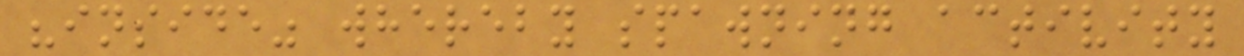"inside" whereby spawning activity
